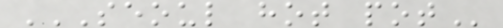SEOUL HOT POT
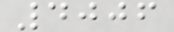4006
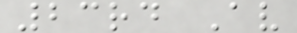23rd Av
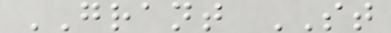GRANT ST
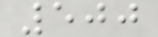500
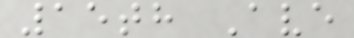15th Ave
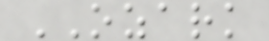OZARK
